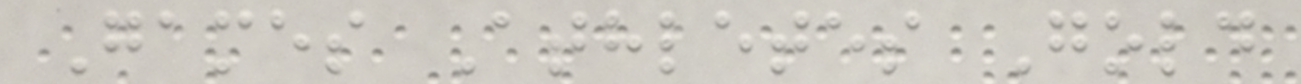Games Athletes Gold
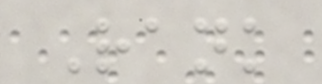Rank
